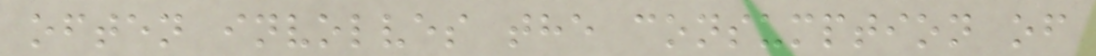often involves the consumption of
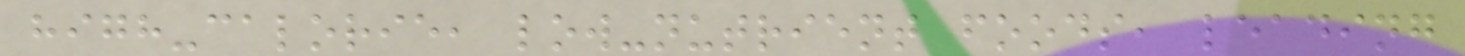high-calorie, low-nutrient foods, leading
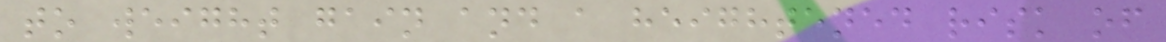to weight gain and a heightened risk of
